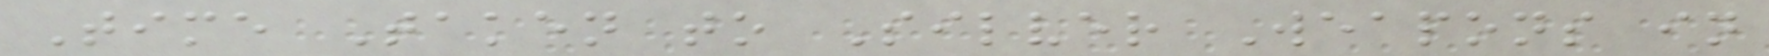Time Taken to Silver Weapons in
